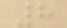8
